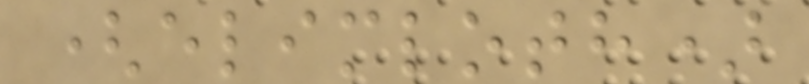(elimloth)
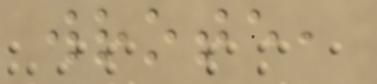wrote,
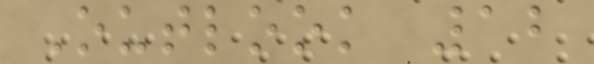Outlook 12
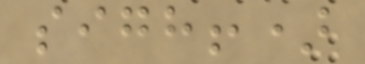sigh!)
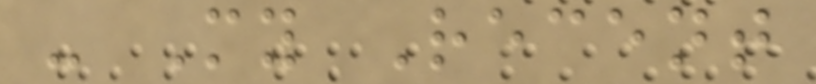- My Recent
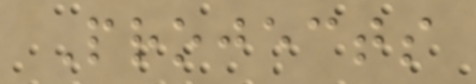Projects
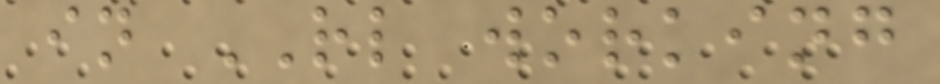in RL working
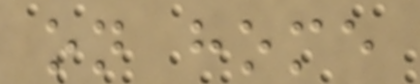on home
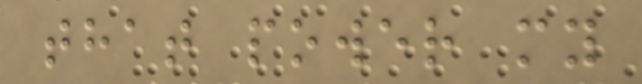that power my
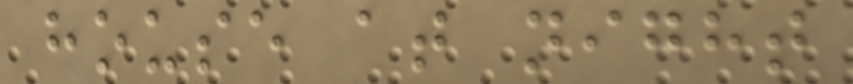house at night
